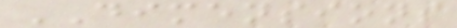DIMENSIONS
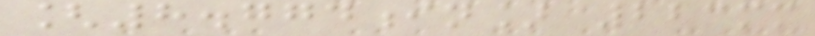[8.774in] 223mm
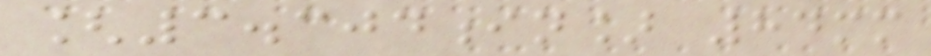[3.304in] 84mm
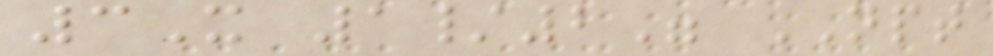3X 1/2" NPT
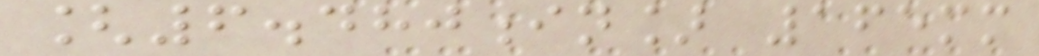[6.480in] 165mm
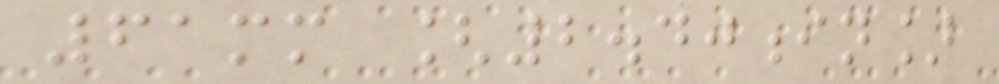61mm [2.40in]
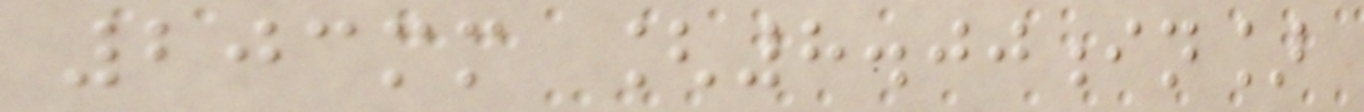203mm [8.00in]
